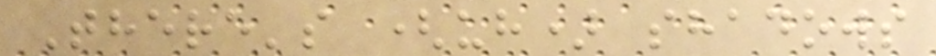There's (uh) shadows
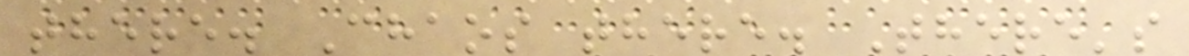there. Chaos there. There's
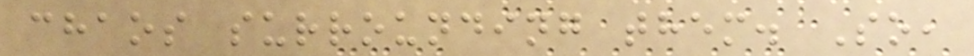chaos surrounding them. So,
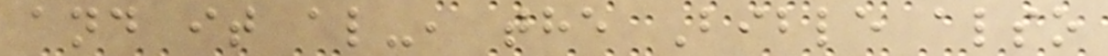and it al-, the Bible also
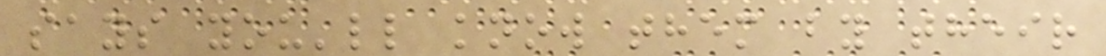says you'll know them by their
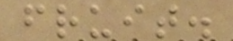fruit.
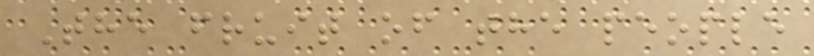The fruit of the people
